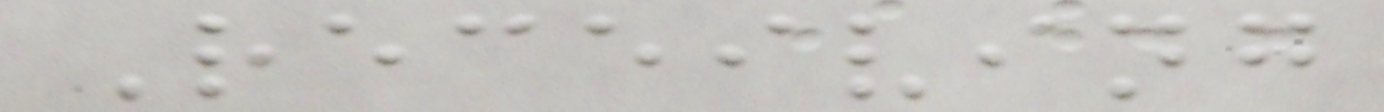Receiving
